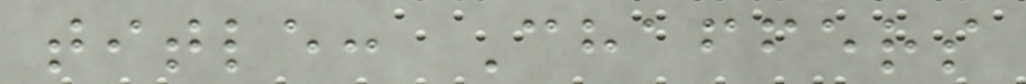title: Chaffers
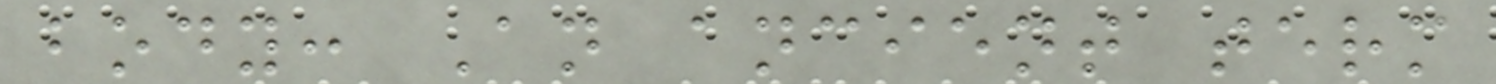body: An ancient term
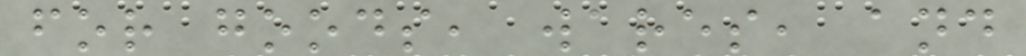for goods, wares, and
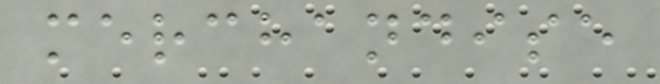merchandise
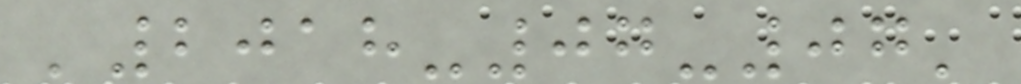'2018-07-07'
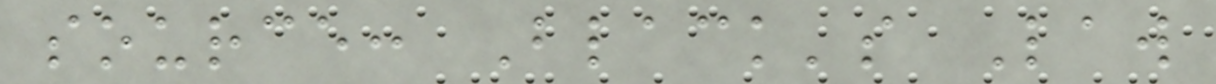source: Black's Law
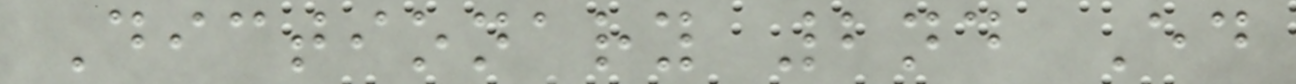Dictionary 2nd Ed
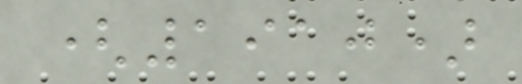(1910)
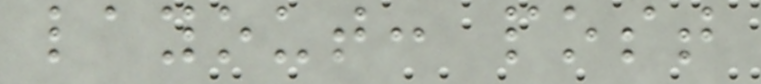layout: post
